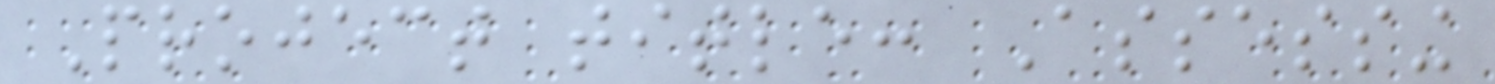Project title: Assessing
